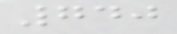740
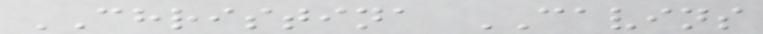CHRISTINA CAVINS
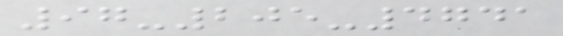97-205-4741
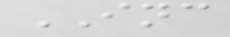INC
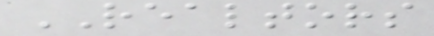REALTORS
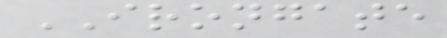IRONGATE
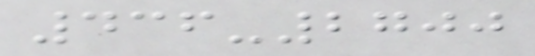436-2700
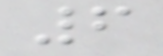6
